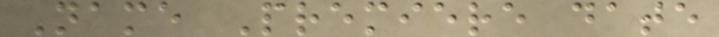Name Premiere date
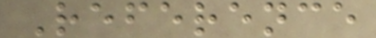Reference
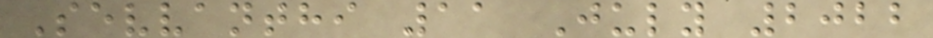Sevvanthi 11 July 2022
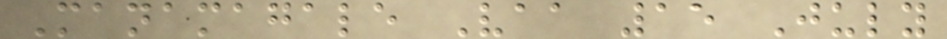Manamagale Vaa 15 July
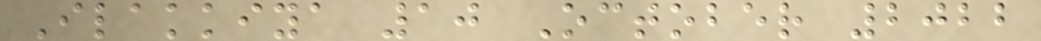Ilakkiya 10 October 2022
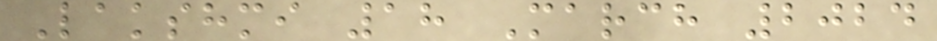Lakshmi 18 March 2024
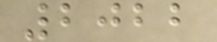2022
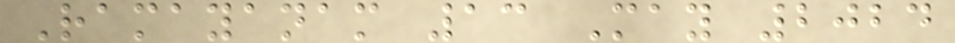Ramayanam 13 May 2024
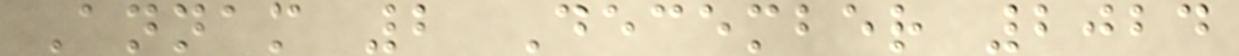Annam 2 December 2024
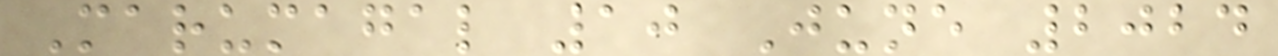Marumagal 10 June 2024
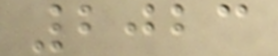2023
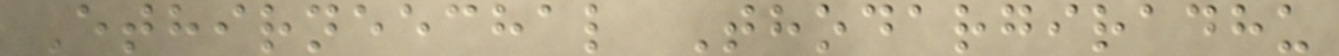Ethirneechal Thodargiradhu
